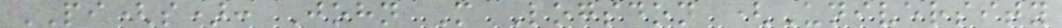PI(s): John M Logsdon (University
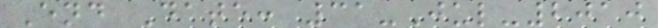End Date: 31-Jul-2010
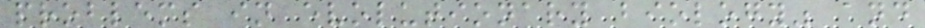problems in evolutionary biology" and
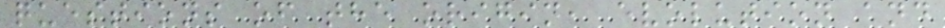questions of the origin, evolution and
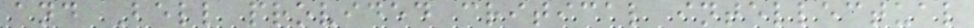and Bell provided critical intellectual
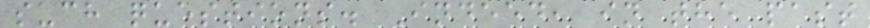such questions. Indeed, in the past
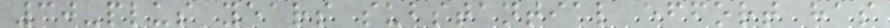30-plus years substantial effort has
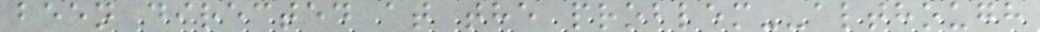been directed at the problem--although
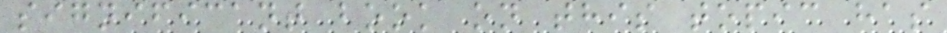significant book on this topic has
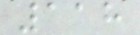118
